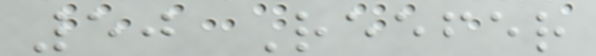50 Reefer
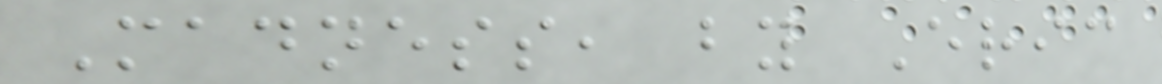Madness, by Eric
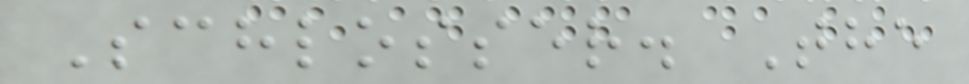Schlosser. The
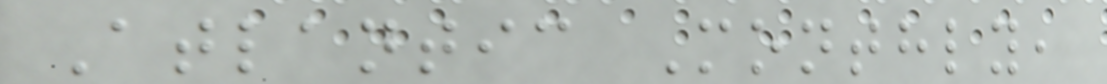Atlantic Monthly,
